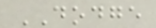DODGE
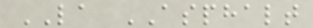LA ASPHALT
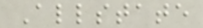Allstate
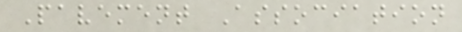Pavement Association
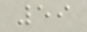59
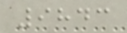9843
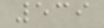539
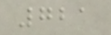721
